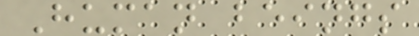Human beings
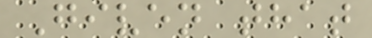Given that
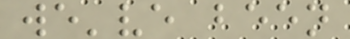we've been
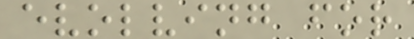evolving for
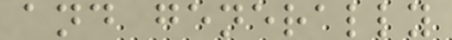and generally
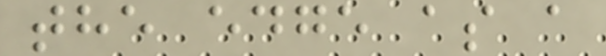the edge as a
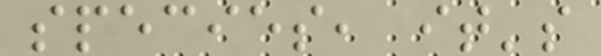species, it's
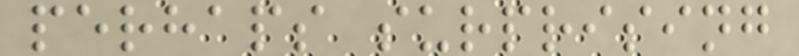perhaps surprising
